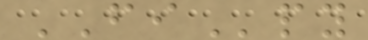FIpy
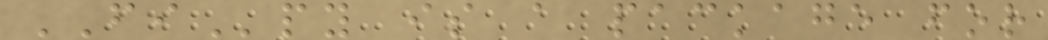FIpy is a package for
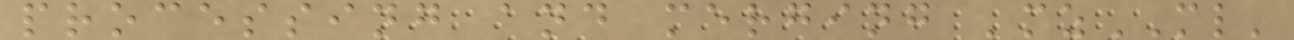processing and merging 'mzML'
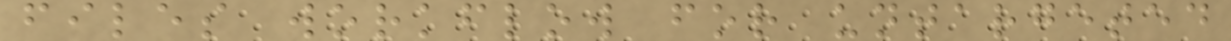files workflow for untargeted
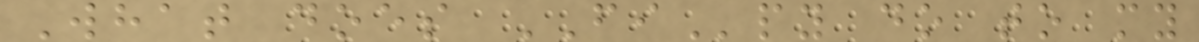What does FIpy do to my
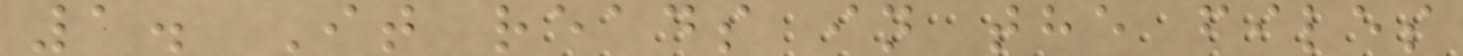1. It reads in the files
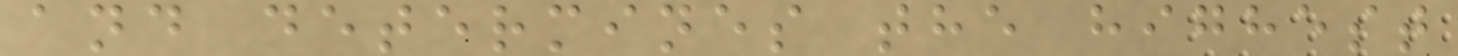and determines the highest
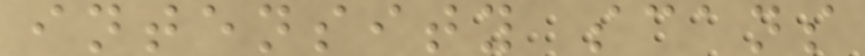intensity scans
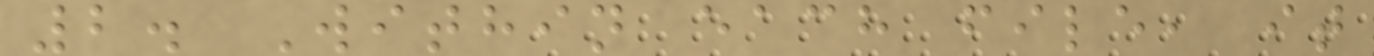2. Within each file, it
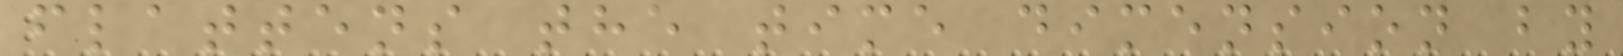flattens the time dimension by
